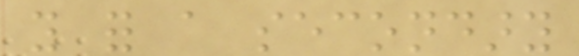you for a secondary
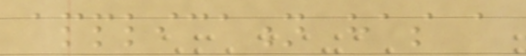application has a
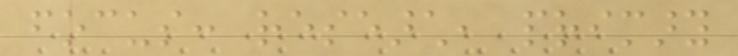focus: research, primary
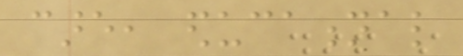care, educational
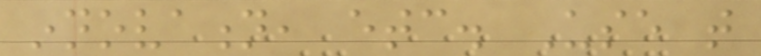innovation, etc. Use that
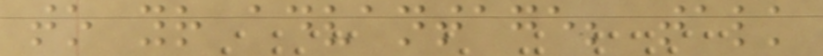to your advantage; talk
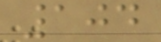104
